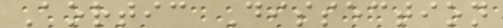Aortic Dissection
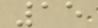15
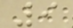9
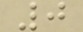0
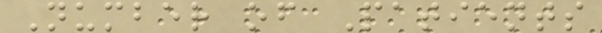Number of Patients
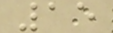15
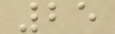25
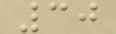30
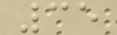35
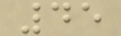45
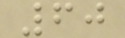60
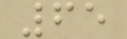65
